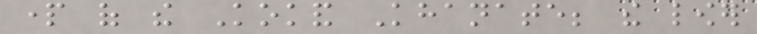part of the Kokand Khanate; the lower
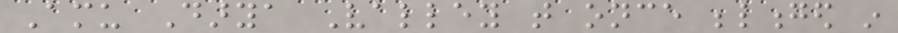Amu Darya Valley that once belonged in
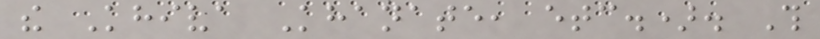the Khiva Khanate, etc.). This
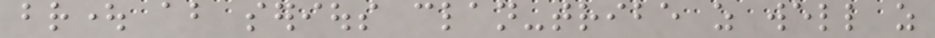brought about serious clan-tribe as well as
